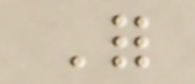For
